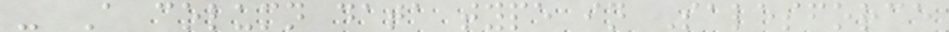- A column data type in Salesforce
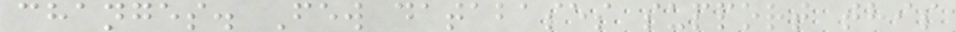changes. Few databases support this
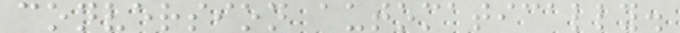conversion automatically.
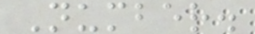Number.
